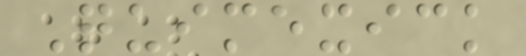Quimexick
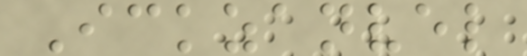Ickzanvel
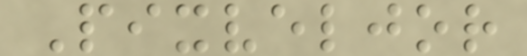Pixveljor
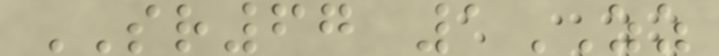SR67 1ZZ
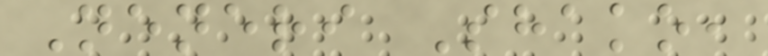Neneri Shako,
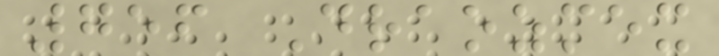756 Draozmex
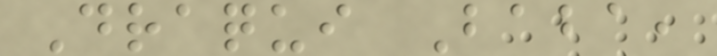Draqui Baba,
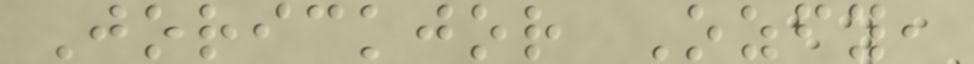Jorickjor Ozfy,
